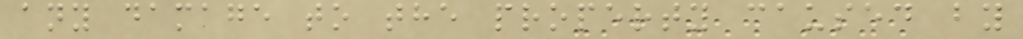any damage to the property caused by
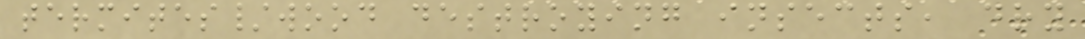termites/wood destroying insects, dry
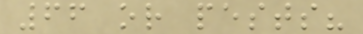66 or pests?
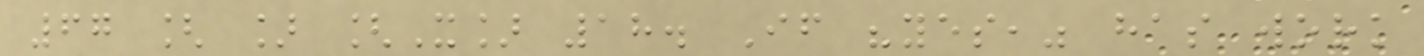67 [ ] [X] 18. If "yes," has work
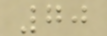70
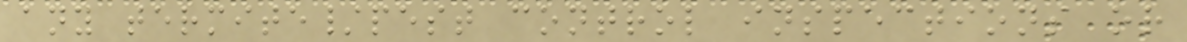any termite/pest control inspections or
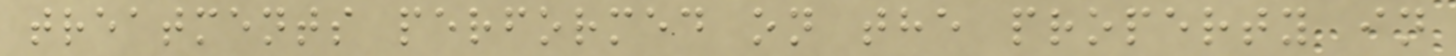treatments performed on the property in
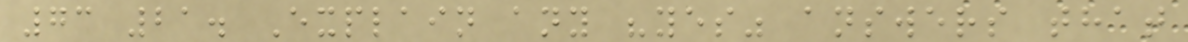73 21. Explain any "yes" answers that
